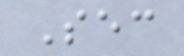Sec
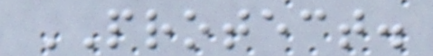PROTECT.
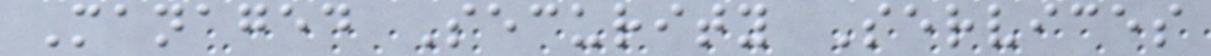Managed Security Services
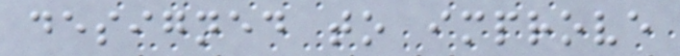designed to improve
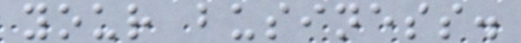your business.
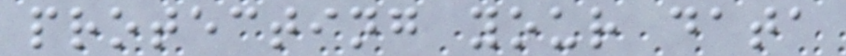protecting your data
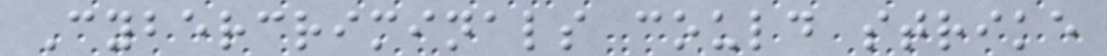Cybercriminals could strike
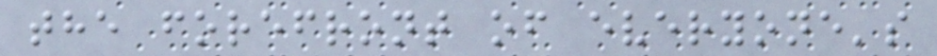the forefront of everyone's
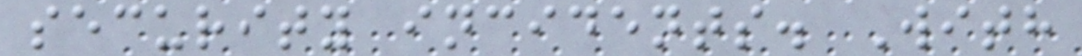security incidents. With
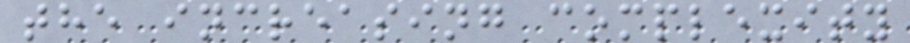the increasing complexity
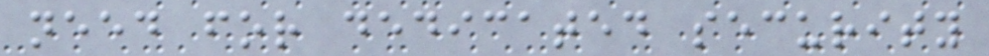need for dedicated security
